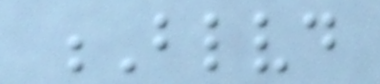Blvd
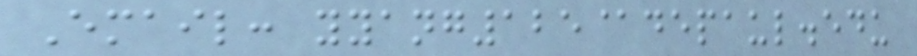Email: yyang125@depaul.edu
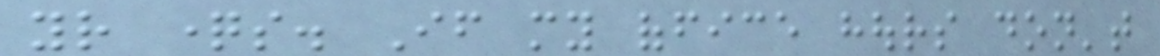your questions. If my office hours don't
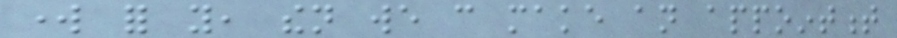work for you, then we can make an appointment
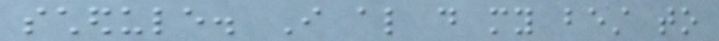schedule. I also do my best to
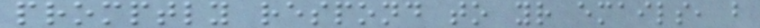promptly respond to your emails, but
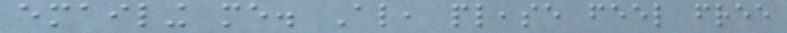emailing me. Also, please feel free
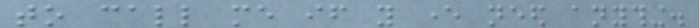to call me if you ever need anything.
